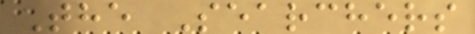The Searchers
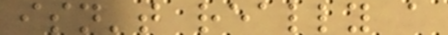isn't really a
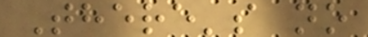There's no
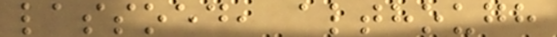lassoed, although
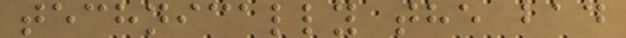technically the bad
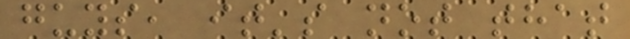guys, it's not that
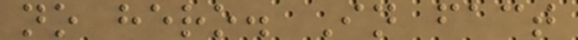no hero. In fact
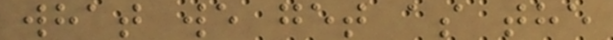what we get as the
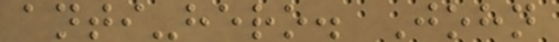anti-hero. John
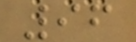96
